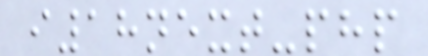i18next-php
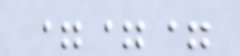===
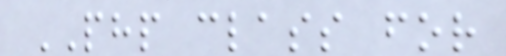PHP class for
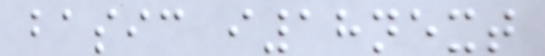basic i18next
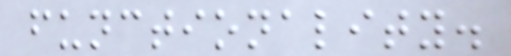functionality.
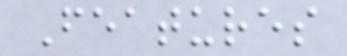Features
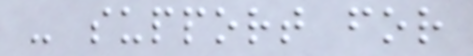- support for
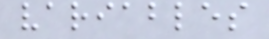variables
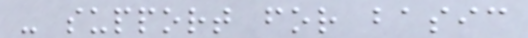- support for basic
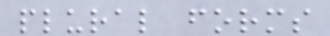plural forms
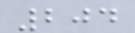204
